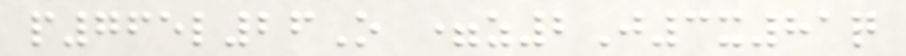p765l26O =z2J3x81q
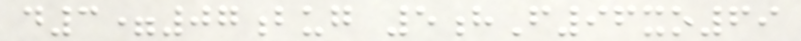d3=07bug 5hF96xo69
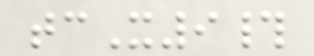tcX9#
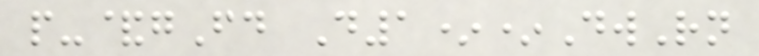p-&gFd D1**DwRn
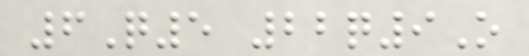6Q5 22q9O
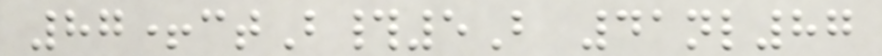87+ctB#5B 41nl87
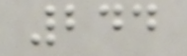244
